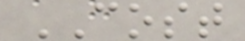COST
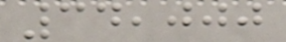34,000
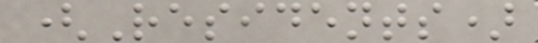(Residents)
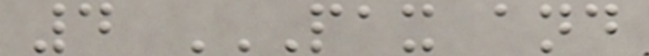4 PAX AND
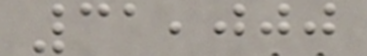31,000
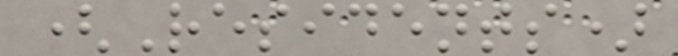(Residents)
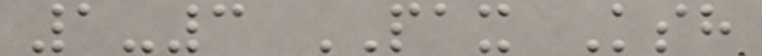1-3 PAX Ksh
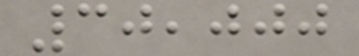30,000
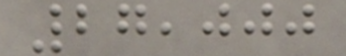27,000
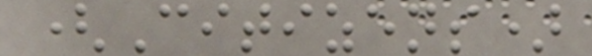(Citizens)
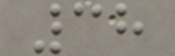38
